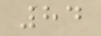84
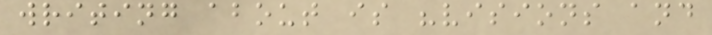writing about is "visions and
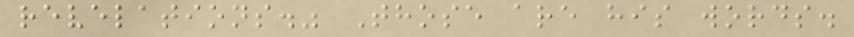revelations." Those are his words.
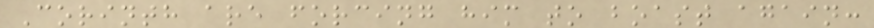Corinth are forcing him to boast again:
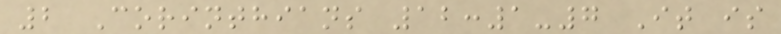2 Corinthians 12:1-7 It is
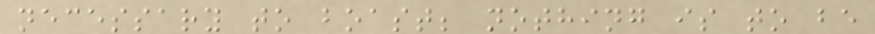necessary to boast; nothing is to be
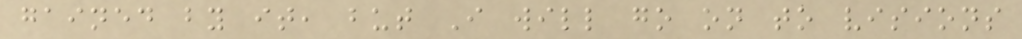gained by it, but I will go on to visions
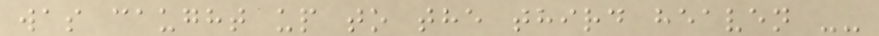was caught up to the third heaven --
